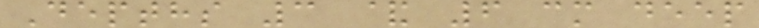Depths 3 & 6 cm deep
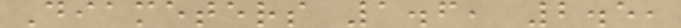Diameters 1.6, 2.5,
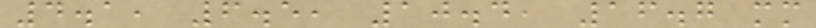4.1, 6.5, 10.4, 16.7 mm
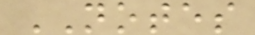NOTES
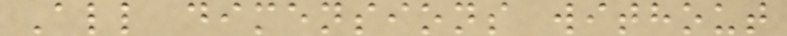All dimensions without
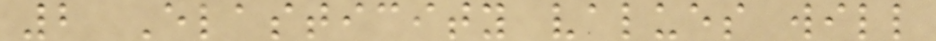2 Elasticity values will
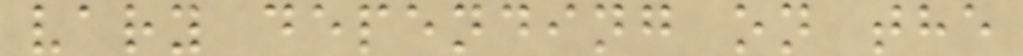vary depending on the
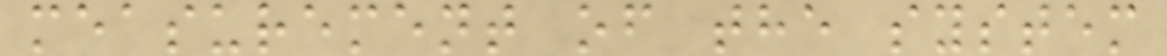measurement of the system
